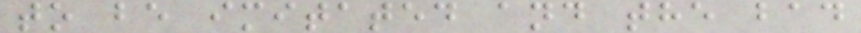to be imitated and the bad
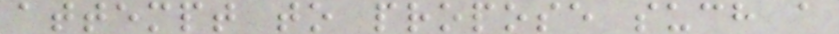attempt to propose such a
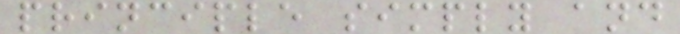principle simply and
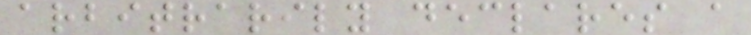arbitrarily declares a
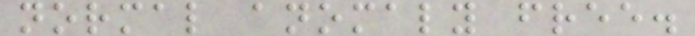normal anomaly free.
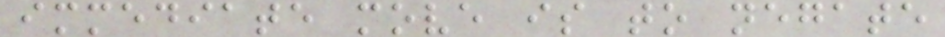immediate move is to negate
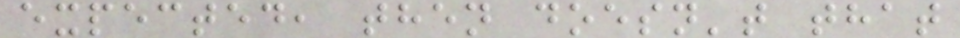expected, then doesn't that
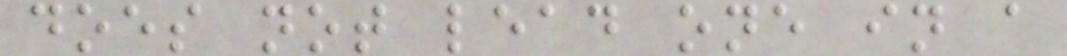does not lead one in a
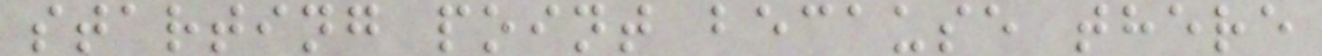starting point because there
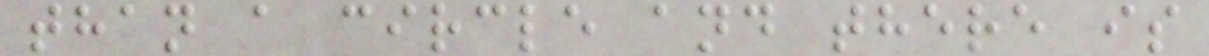than a circle and there is
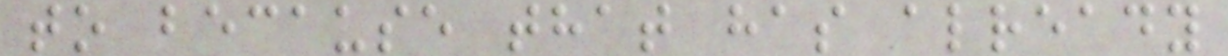to because that has already
